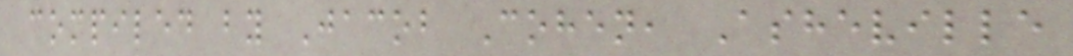compiled by Jacob Cohen, Asheville
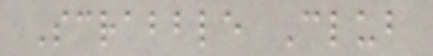Scrabble Club
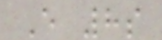E 8s
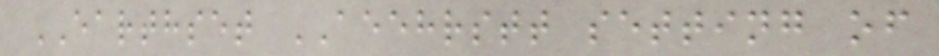EARTHSET AEEHRSTT setting of
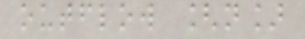outflow [n]
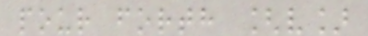pour forth [v]
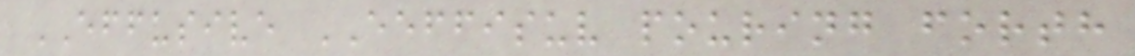EFFUSIVE EEFFISUV pouring forth
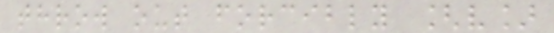throw out forcibly [v]
